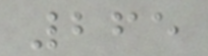265
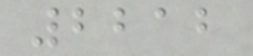2212
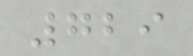729
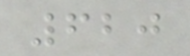620
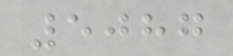5087
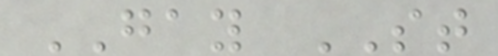GAY ST
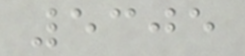5305
